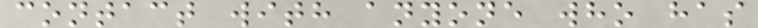contact with anyone who has
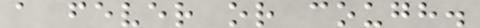a fever or cough.
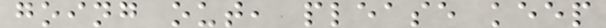going out, please keep
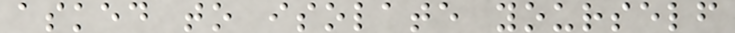asked to isolate yourself
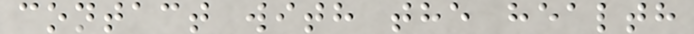contact with the health
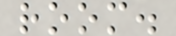room.
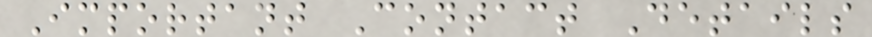Important Contact Details
